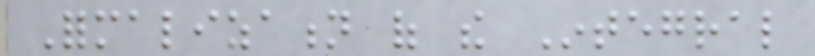Formalization of the Integral
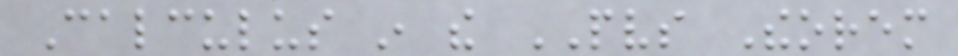Calculus in the PVS Theorem
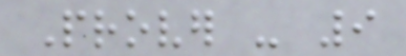Prover - 9
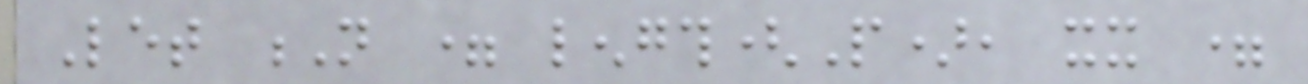Let N = length(P), xx =
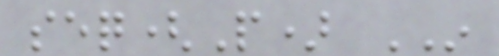seq(P) IN
